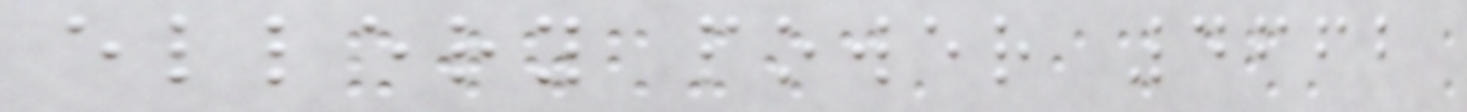ellery power 4662
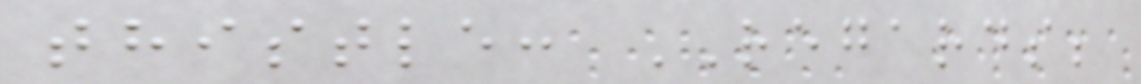thistle: REGARDS;
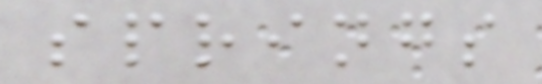springs
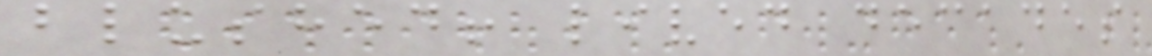blushed! lived decades
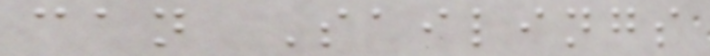can Sailings
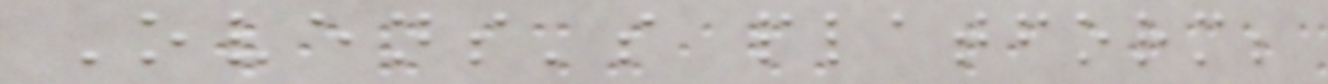Ovens's platform;
